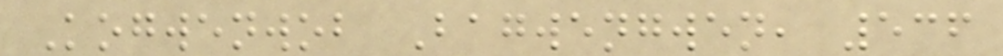Kogwenwob Bagwengwen, 536
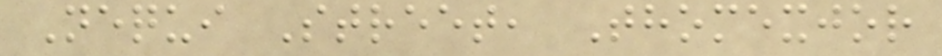Nequi Street, Thomexjor
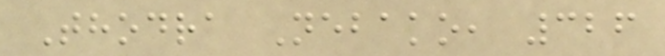Thodra Nebako, 326
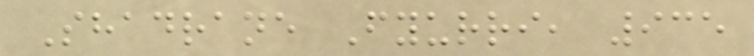Shadrane Fyurri, 935
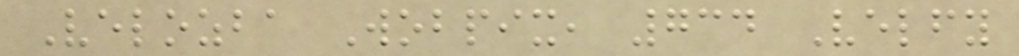Velozba Wobpix, 734 Velfy
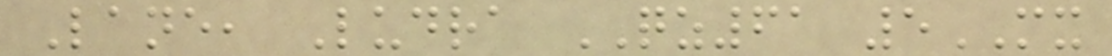Lane, Ludra QZ61 5MX
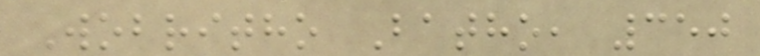Wobritho Batho, 350
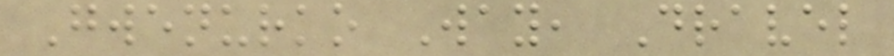Gwenurko Way, Dravel
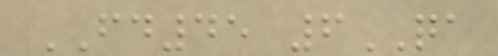FD45 6QA
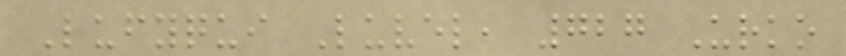Lufyqui Luvel, 727 Urko
